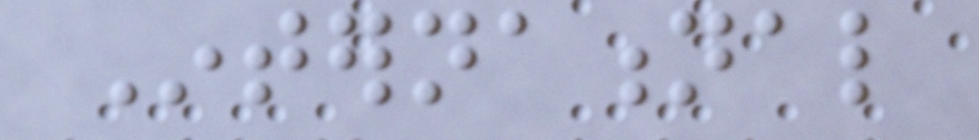International
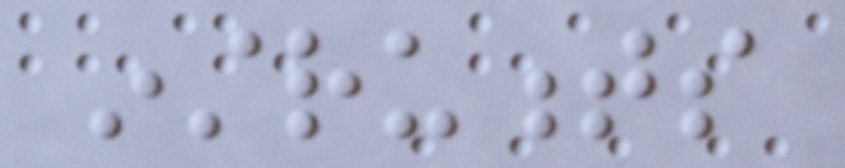instruments
